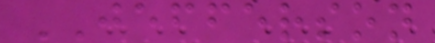JEFFERSON
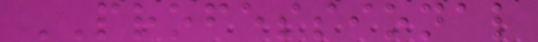PROFESSIONAL
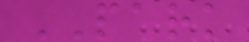PARK
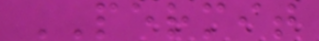PERMIT
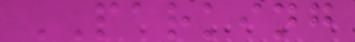PARKING
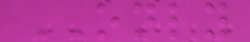ONLY
